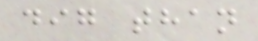dig than
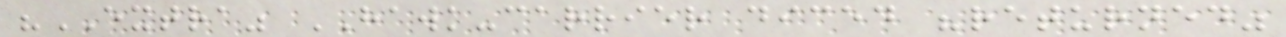"EXTRA" HAWK-carrier diced "returned"
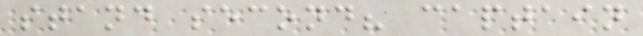stand second? captain
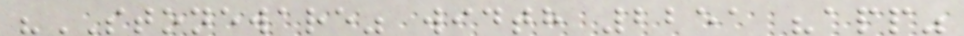"STONEWARE" width 2251 "app"
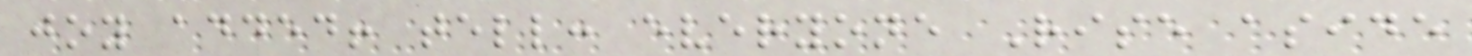joy added! tell: everyone Rise aside
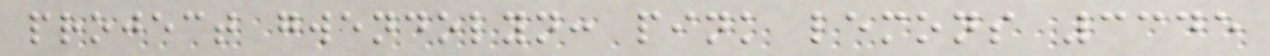project gwendolyn: pink lemons 3345
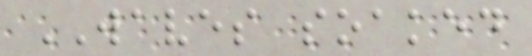WAVES soaked
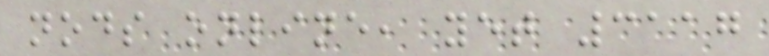nods online, yet 3117
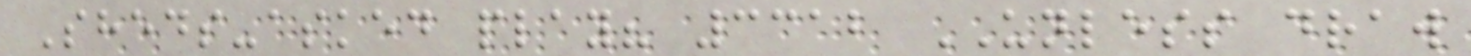Sheds-asked play? 3312 UNLESS draw
